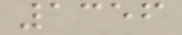1356
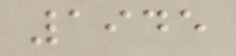1945
